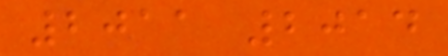2011 2014
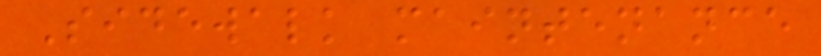Sidewalk maintenance
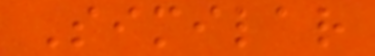Similar
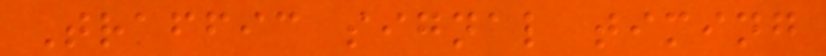Traffic signal timing
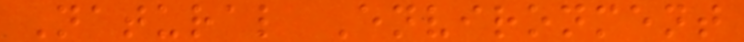Natural Environment
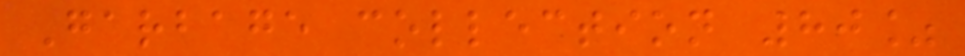Garbage collection 80%
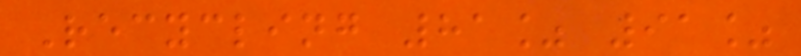Recycling 81% 91%
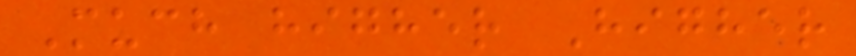Much higher Higher
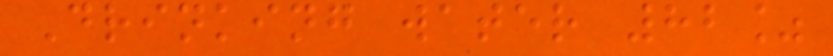Drinking water 82%
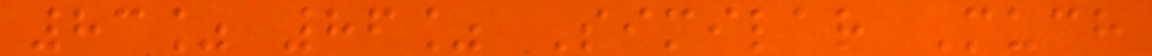83% 86% Similar Much
